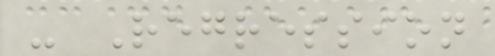- Regression
